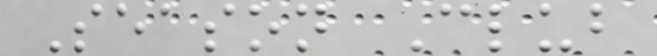Season Club
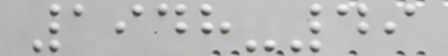1948-49
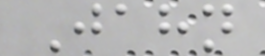Jahn
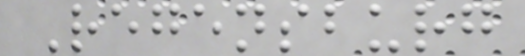Regensburg
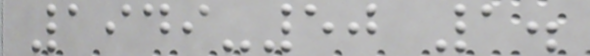1949-50 1.
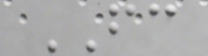FC
